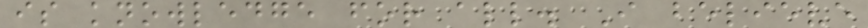is knowledge for all. I believe
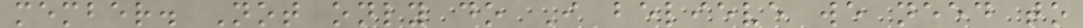member. Not only do I believe we need to
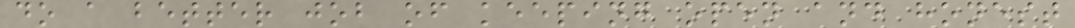do a better job of keeping open and honest
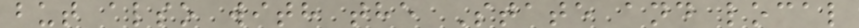but also with the State and local
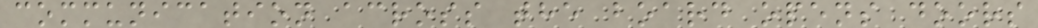communication across the board opens doors
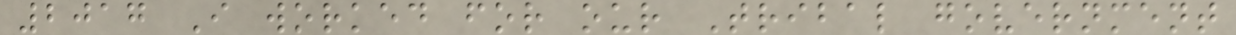2017 I worked for our Tribal government
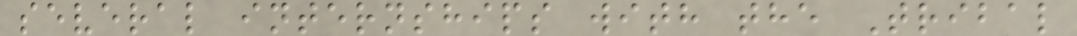several internships with the Tribal
